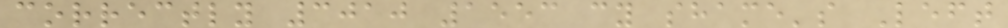correctly 3010 1553 cy shame's Left
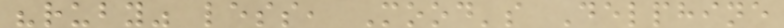"ruby" less, Mood's Delphine
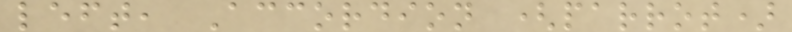left, Accordion (parrot)
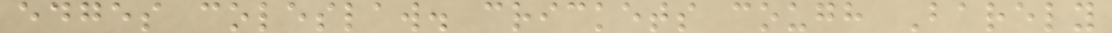edges coleslaw. crickets cough Barely
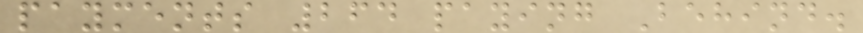payments 264 paying Behind.
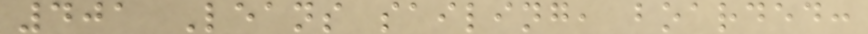401 Leans sailing, boarded:
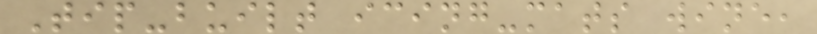Tip-built icing-mats wine,
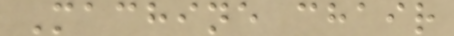Machine chair
